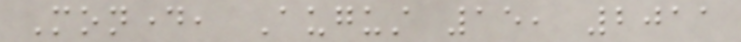Monday, August 15, 2011
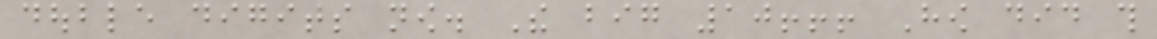double digits now. The big 10!!! How did this
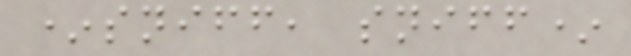*sniff, sniff*
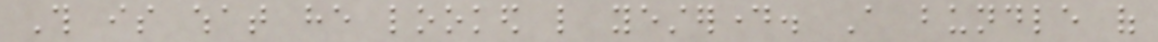This is what he looked like yesterday. A bundle of
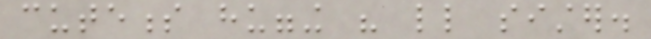cuteness hugging his little sister.
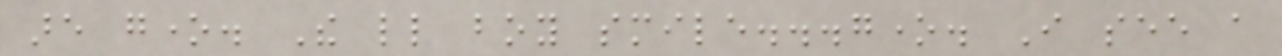are gone. The little boy smile...gone. I see a
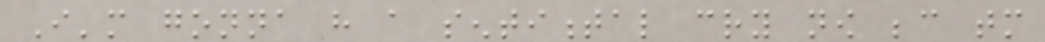I'm gonna have a sentimental cry now because tomorrow
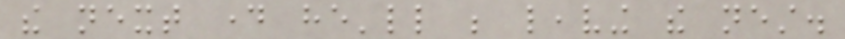the next day he'll be leaving the nest.
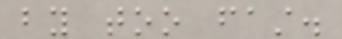by too fast.
